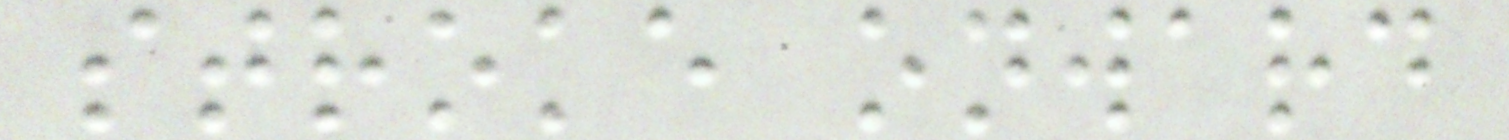stroke onward
